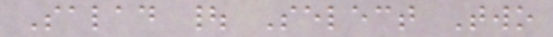Salad | Select Two
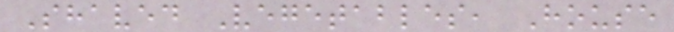Shaved Vegetables, House
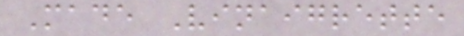Made Vinaigrette
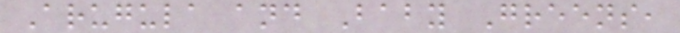Arugula and Baby Greens,
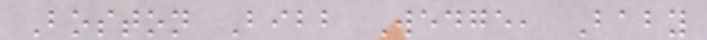Boston Bibb Wedge, Baby
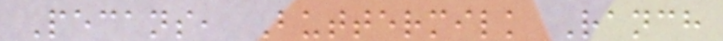Pecans, Buttermilk Ranch
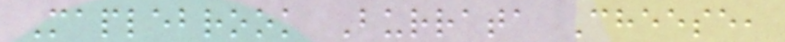Maplebrook Burrata Cheese,
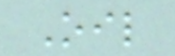Oil
